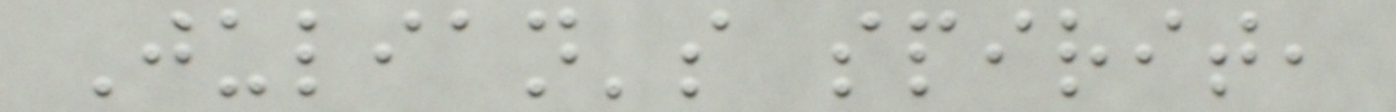Julian's spirit,
